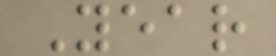Year
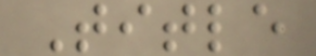Title
